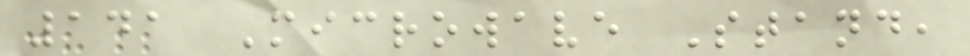141 Microwave Stand,
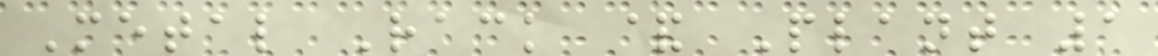Metal Rack & Plant 1
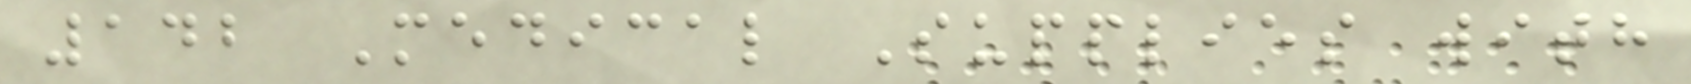142 Medical Supplies with
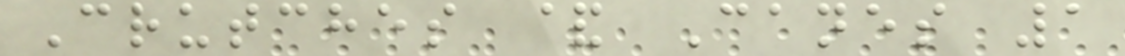Crutches & Canes 1
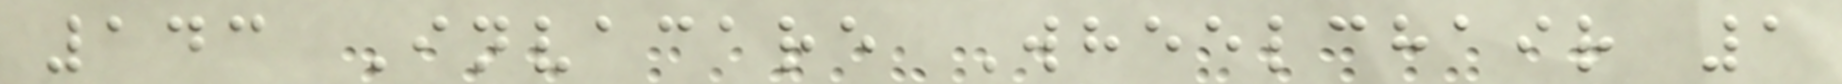143 Invacare Wheelchair 1
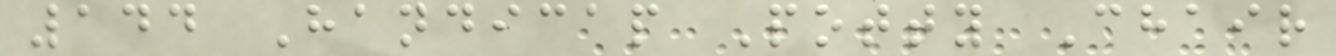144 Handicap Potty Chair
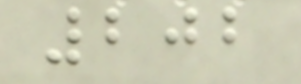202
